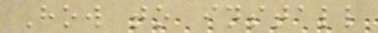How to install
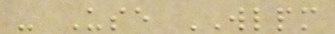- Use WLPM
